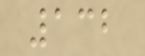132
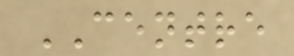CENTRE
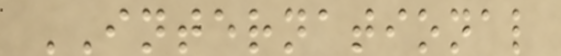INTERNATIONAL
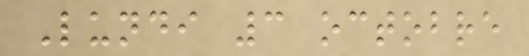Lundi 3 octobre
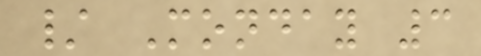/ Monday 3
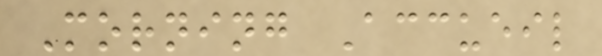Morning Accueil
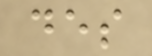des
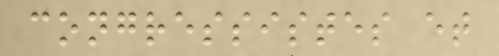congressistes et
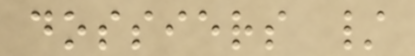dossiers /
